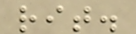rit.
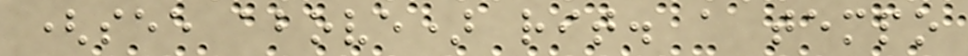(see above) rit. a tempo
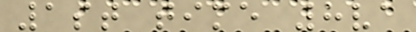1st time 8va
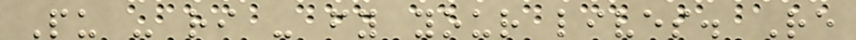Pu - ri - fy your lives. Re
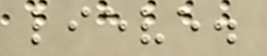lieve.
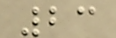23
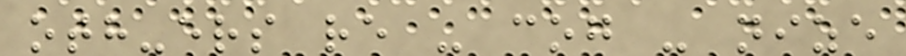oth-ers re - cog - nize
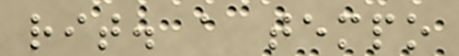rit. a tempo
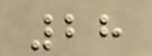28
